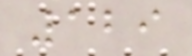129
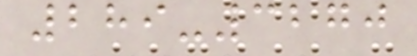289-3270
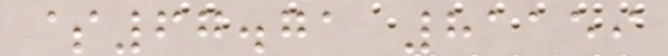$67.71 81159
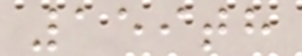159th
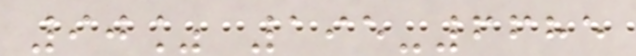90% 195-6685
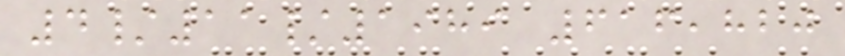4/11/1989 616,820
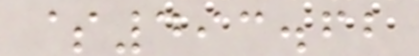$493.62
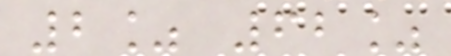2% 62%
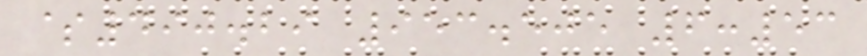$490.29 953.505 6:53
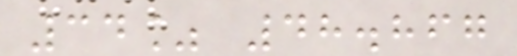34% 48.867
